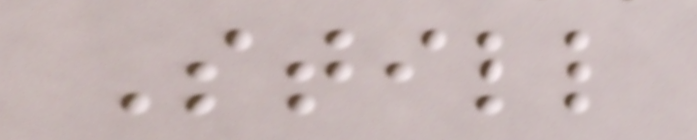Still
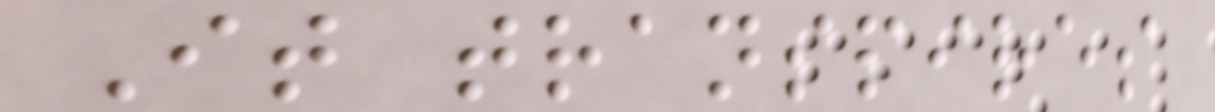It transpires
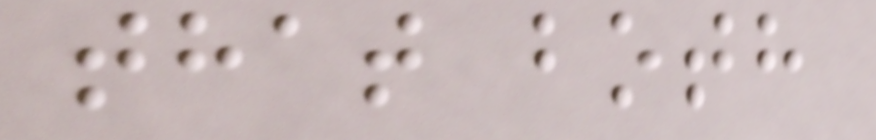that both
